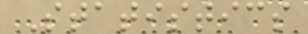Statistics
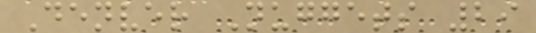Denver Nuggets 29
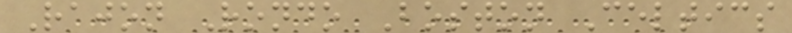Rajon Rondo Boston Celtics
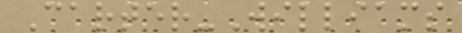Carter-Williams
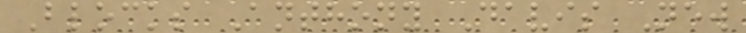Blocks Anthony Davis New
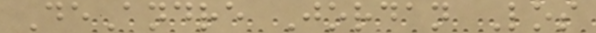DeAndre Jordan Los
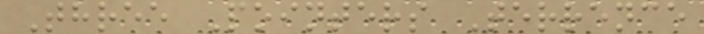Three Pointers Terrence
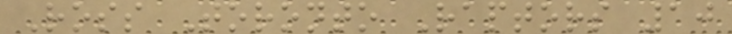Ross Toronto Raptors 10
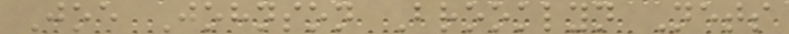Joe Johnson Brooklyn Nets
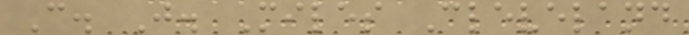C. J. Miles Cleveland
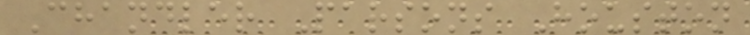Chandler Parsons Houston
